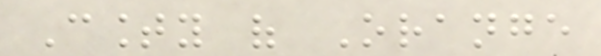County of Orange
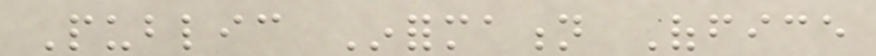Public Information Office
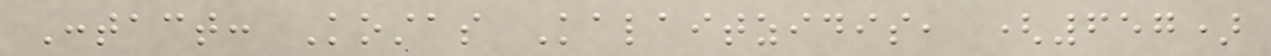Contact: Kostas Kalaitzidis, (657)
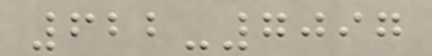622-7097
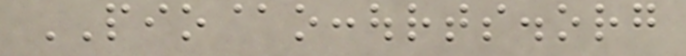PIO@occourts.org
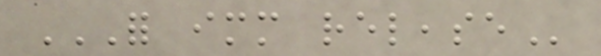FOR IMMEDIATE RELEASE
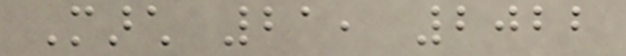March 21, 2022
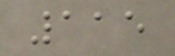115
